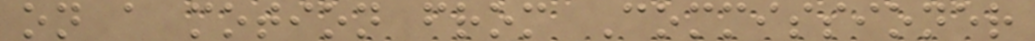on a motion from Commissioner
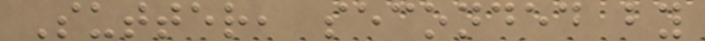Sutter, seconded by
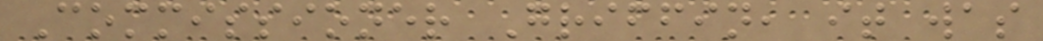Commissioner Griffin, it was
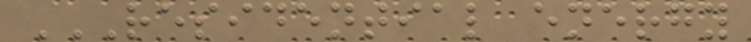RESIDENTIAL ENERGY
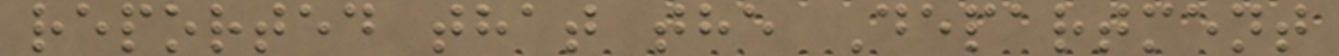reported that the Department
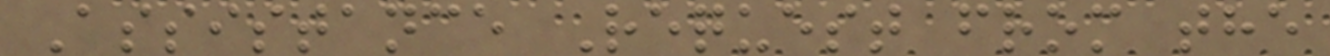Assistance Request from the
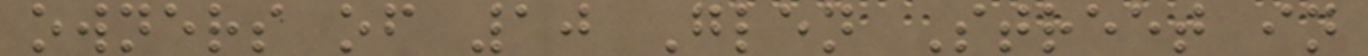owners of 10 Glen Street in
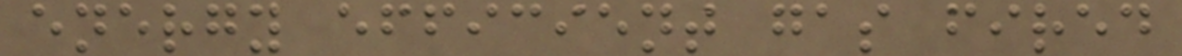energy efficient gas fired
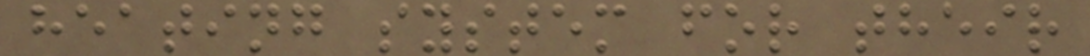heating system for their
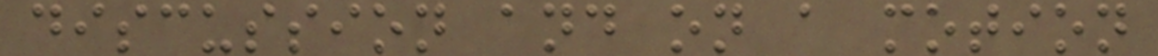discussion and on a motion
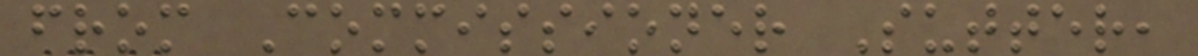from Commissioner Sutter,
